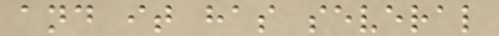and it has several
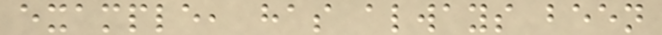example, has always been
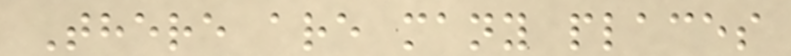There are many places
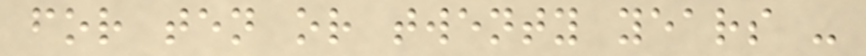for ten or twenty years -
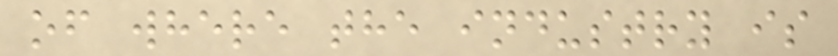of where the industry is
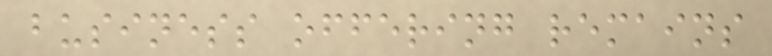business offering remains
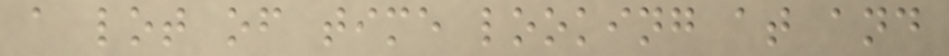a lot of time looking at and
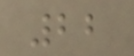22
